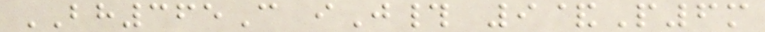BH365C iJ# 9&P6m
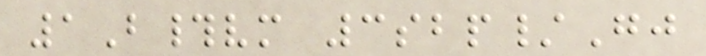1B#vm 3sbp/Gj
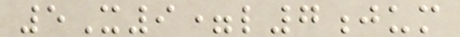5X9=l7jum
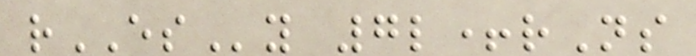rESy 7l+rNs
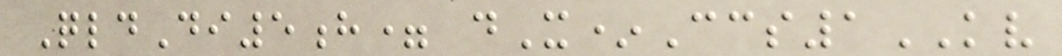QldDi5h= dX*Ccs1KV
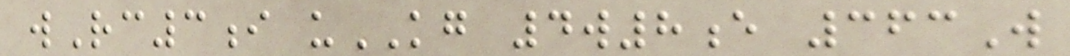wRc3i uKG 4w8e 363W
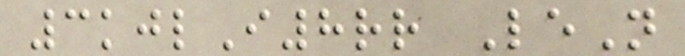3kjlI8rr LeN
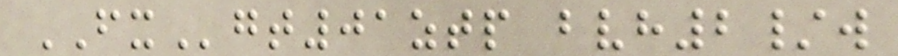FXgt01ztp bvh2/w
